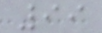99
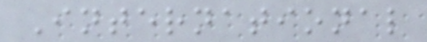International
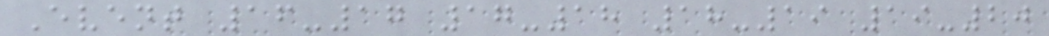Event 16-17 17-18 18-19 19-20
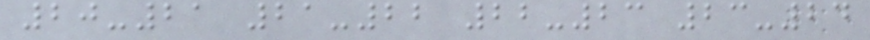20-21 21-22 22-23 23-24
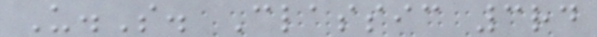U.S. Classic 3rd
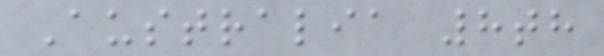Australia 8th
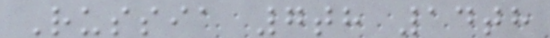Russia 7th 14th
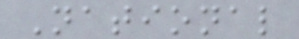National
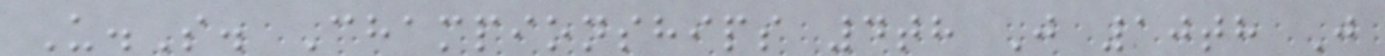U.S. Championships 4th J 10th J
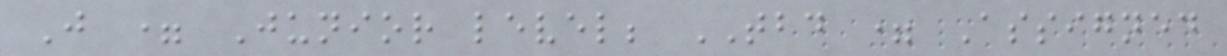J = Junior level; TBD = Assigned
